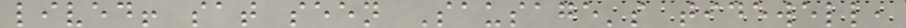lived! sat seen Sausage's tidewell,
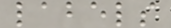labels
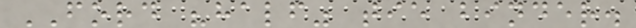FORD "half" tie binder.
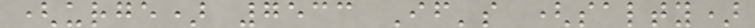(urge) 7533 If's (salty)
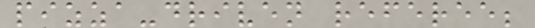pizza-driven referee;
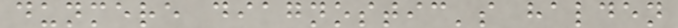dunmere diagnostic's halden
